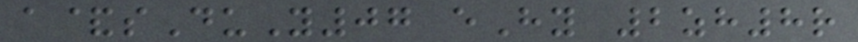a&sDuY07 eHy 2zh8r
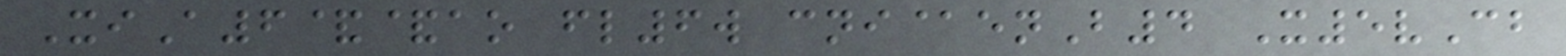XiA6&&ao fl6w cni@enB4 X5vCb
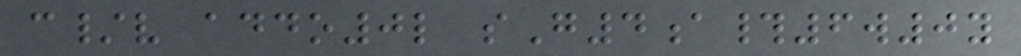c/v addo0l sG4a#6w0y
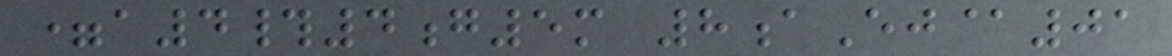=a4#4g5m 8aEj@01
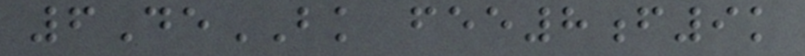6DeBK fee8f9k
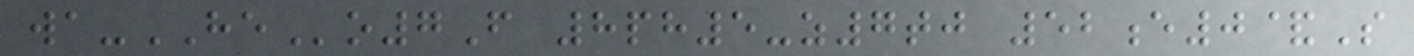wa-HEo7F 8ph5-z7tj 52e0&S
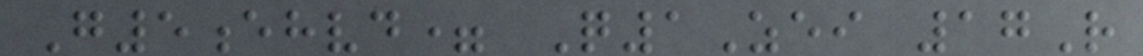G5ehvd= Q1Zei 17R
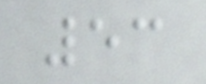53
